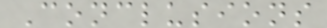Conclusions
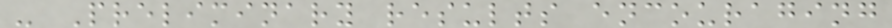- Preliminary results encouraging
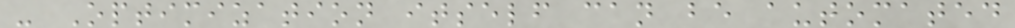- Optimization itself can be automated
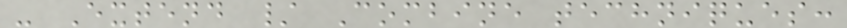- Extend / Combine techniques:
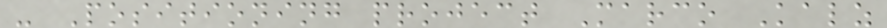- Positioning project Marco Kalz
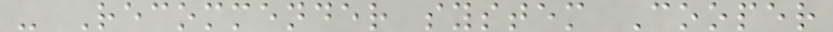- Recommender system Cooper
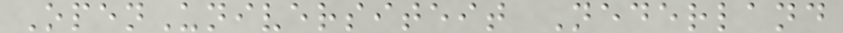OpenUniversiteit Nederland
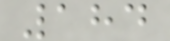184
